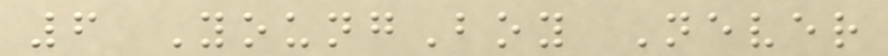6 YoungBoy Never
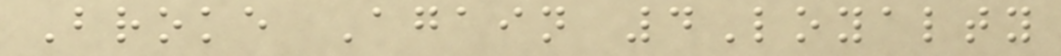Broke Again 4Loyalty
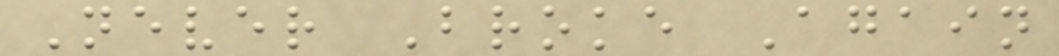Never Broke Again
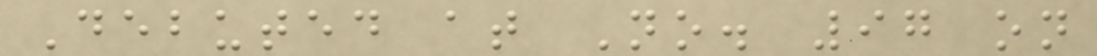Debuted at No. 97 on
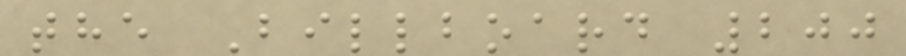the Billboard 200
